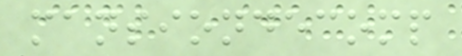mansiondecomp
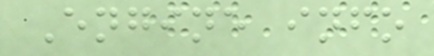Engine info
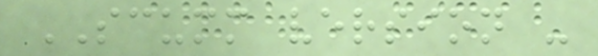SCUMM version -
